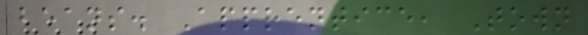beans. Apprentice, Town
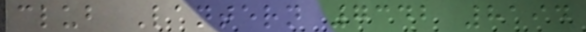club Lantern 7342 8194
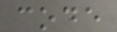code
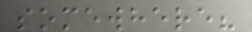somewhere?
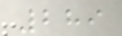289
